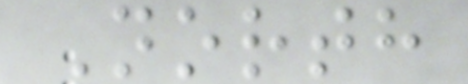North
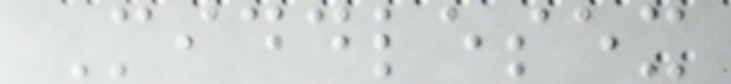Middlesex
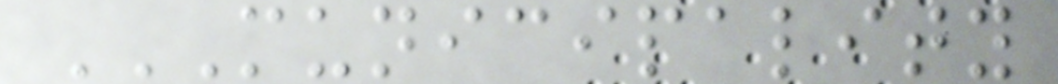MUNICIPALITY
